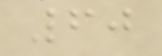60
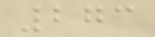273
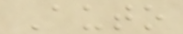Auto
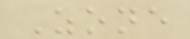Zone
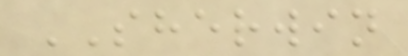SHERWIN
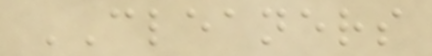CLEANERS
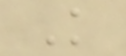K
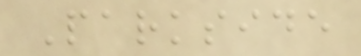Parkside
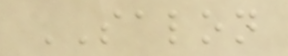SALON
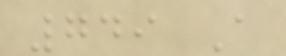749 A
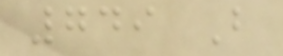749 B
